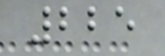225
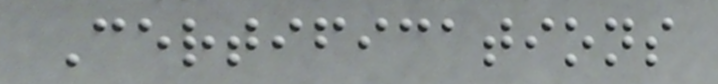Certifications
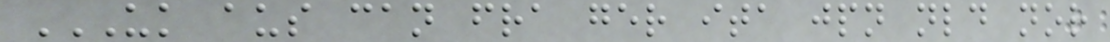UK AUS CAN FRA GER ITA JPN NLD NOR
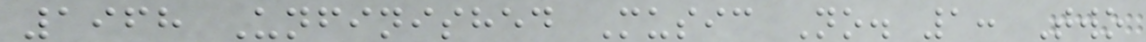1968 Unfinished Music No. 1: Two
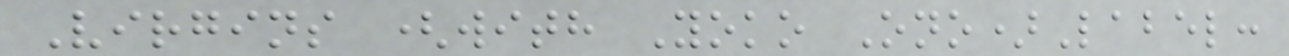Virgins (with Yoko Ono)Label:
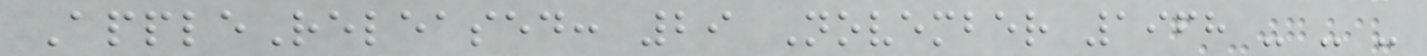AppleReleased: 29 November 1968 - - -
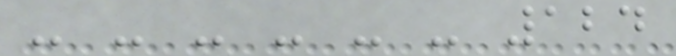- - - - - - 124
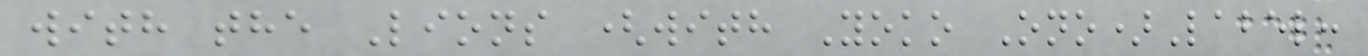with the Lions (with Yoko Ono)Label:
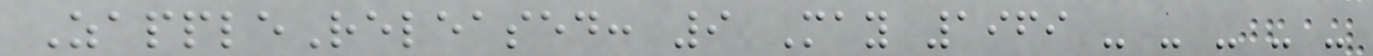ZappleReleased: 9 May 1969 - - - - -
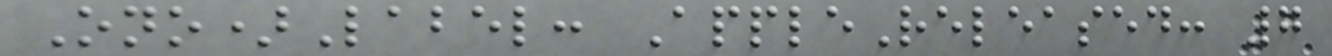Ono)Label: AppleReleased: 7
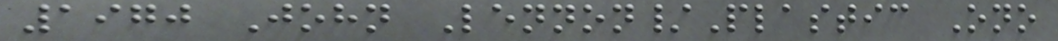1970 John Lennon/Plastic Ono
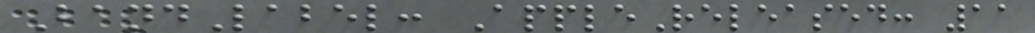BandLabel: AppleReleased: 11
